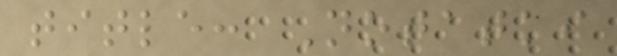title: Notatki
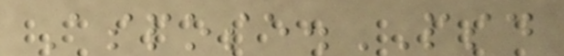Aspose.PSD
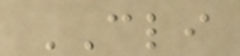CLI
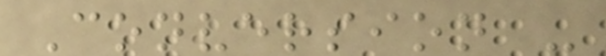Conversion -
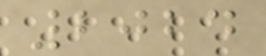2024
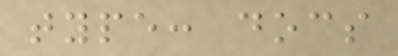type: docs
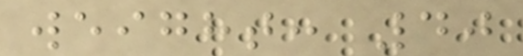weight: 40
